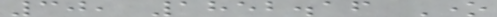30, 1852.16 One
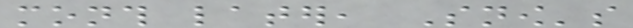month later, Snow's
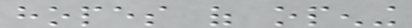hopes of opening
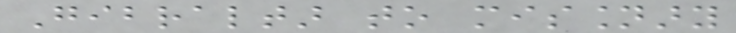Gibraltar to missionary
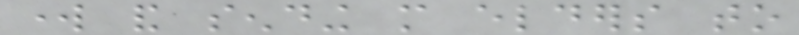work and sending more elders to
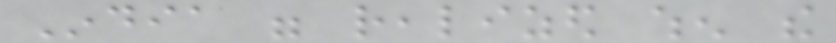India were realized when the
